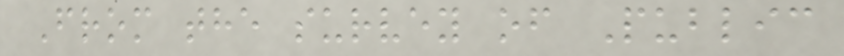From the survey of Public
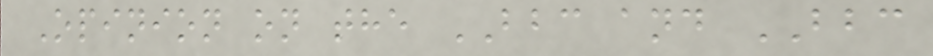Opinion on the BBC and BBC
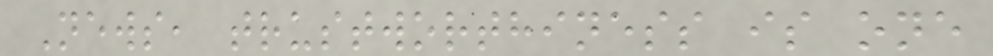News, trustworthiness is one
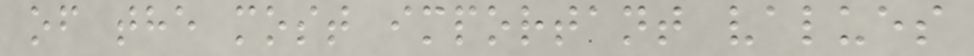of the most important values
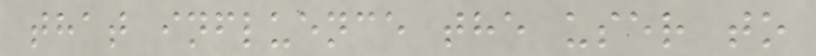that influence the user to
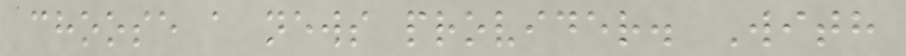choose a news provider. With
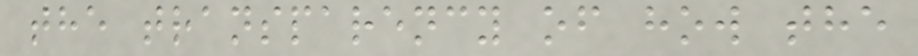the transparency of how the
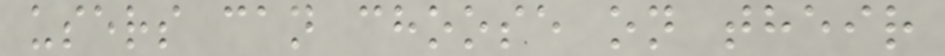users can choose on their
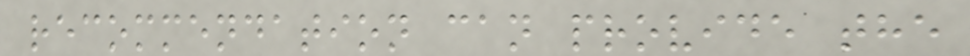recommendation can provide the
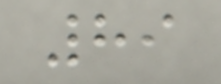89
